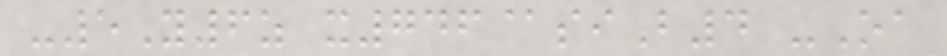-5Y6z x746@siB4 -Oa
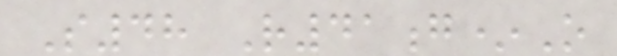S48 R41g*O
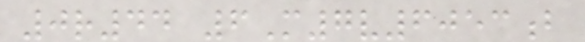0r44 6M7v6053b
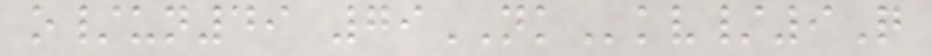o/un49 79NKkv/9Q
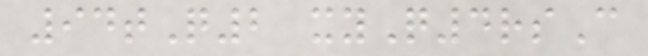94tQ2 xyQ4rsC
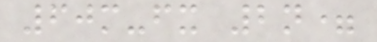60m-fx 2n=
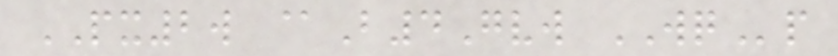PX2w @B4Gvw WQp
